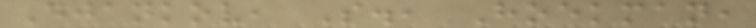Djankov, S., Hoekman,
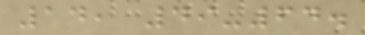14, 49-64.
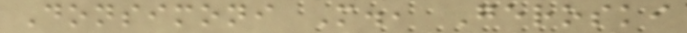Donsimoni M., Geroski
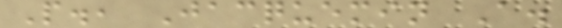P., Jacquemin A.
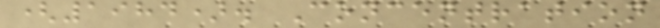(1984). Concentration
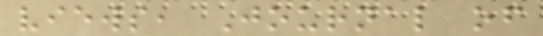views, Journal of
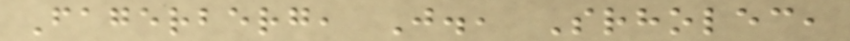Fagerberg, J., Srholec,
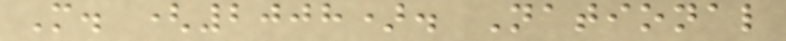M. (2008). National
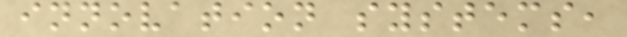innovation systems,
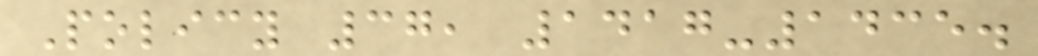Policy 37, 1417-1435.
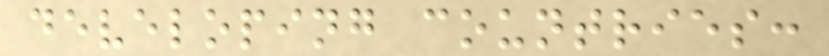developing countries:
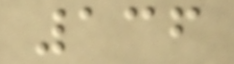136
